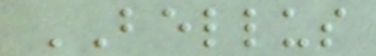BELLUS
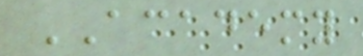ACADEMY
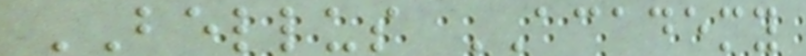BELLUS ACADEMY
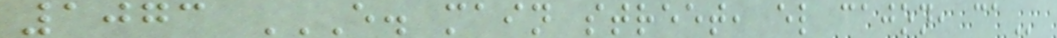1073 E. MAIN STREET, EL CAJON, CA
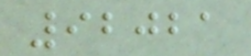92021
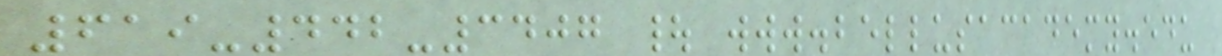619-442-3407 | www.bellusacademy.edu
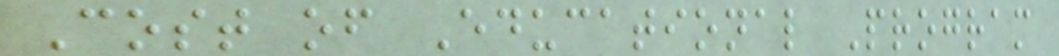Cost of Educational Program
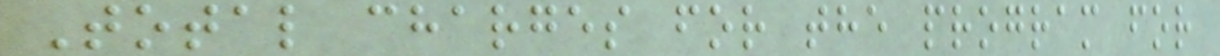Total charges for the program for
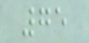75
